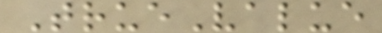TrueValue
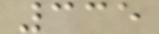335
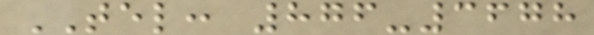TEL: 876-3678
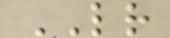LR
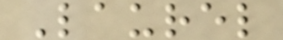Laurel
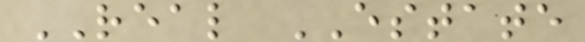REAL ESTATE
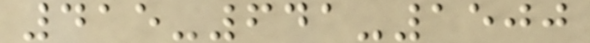415-641-1500
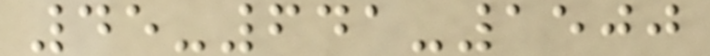45-641-1500
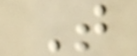T
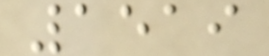1519
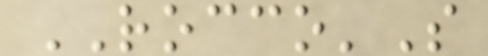ROCCO'S
